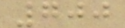700
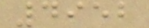4952
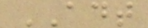ADT
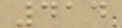414
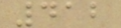412
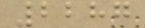2287
